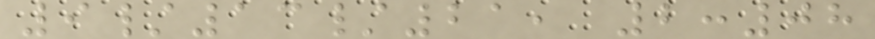9/13/21, 2:08
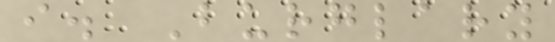i. Burglary
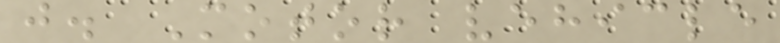j. Motor vehicle
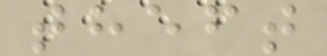theft
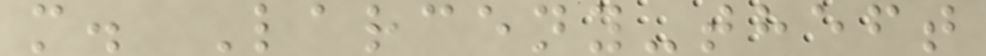m. Larceny-theft
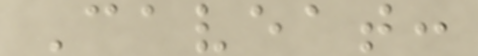Caveat:
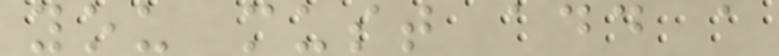you must add a
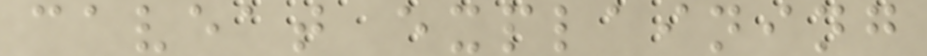caveat explaining
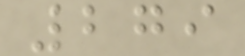279
